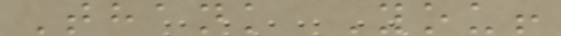Thank You!
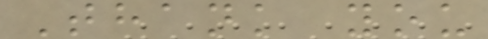Thank you
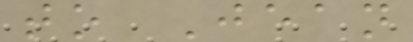to Jean
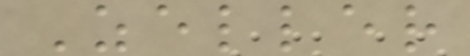Zeller
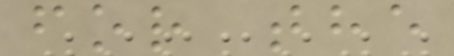for the
